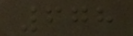678
